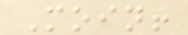Moin!
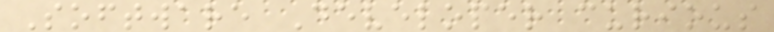Software Developer curious
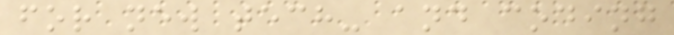for new tech- and coding
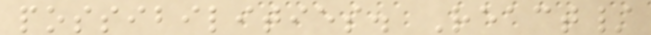possibilities. React/
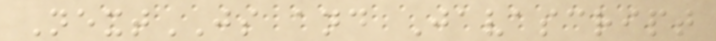NextJS and Javascript
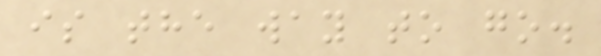is the way to go.
